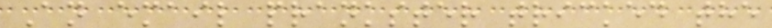An email prankster tricked the
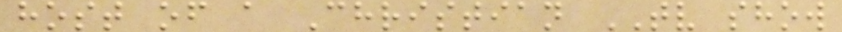host of a Christian TV show
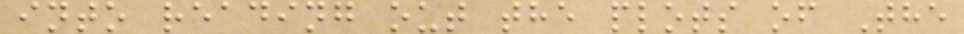into reading out the plots of The
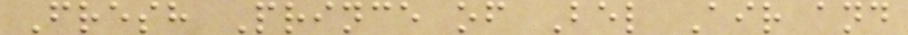Fresh Prince of Bel Air and
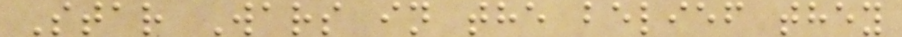Star Wars in the belief they
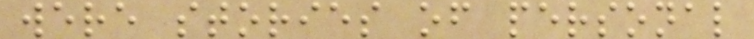were stories of personal
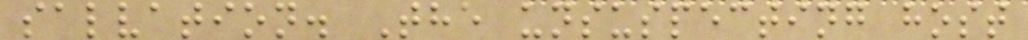salvation. The unsuspecting host
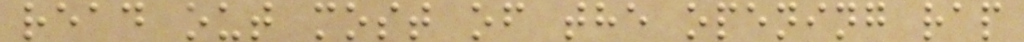read out most of the opening rap
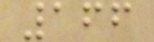166
